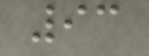93
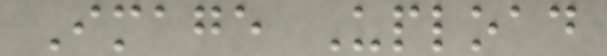Image Upload
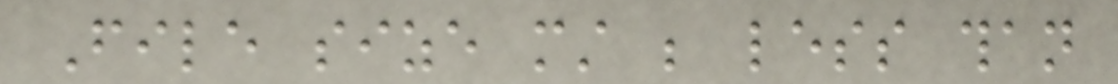File size must be less than
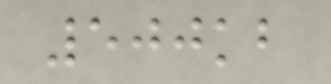500kb
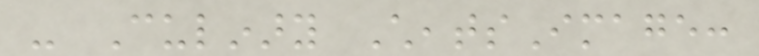- Culinary CheatsImage:
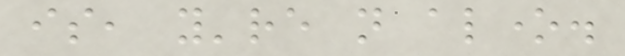is, you're not alone.
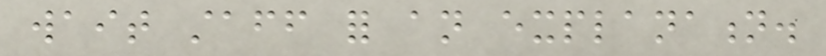wait staff for an explanation.
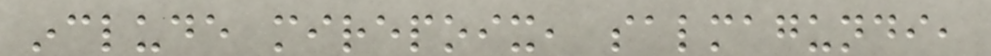include mirepoix, salmagundi,
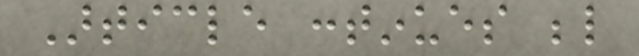Article continues below
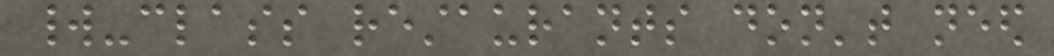world-class restaurants don't need
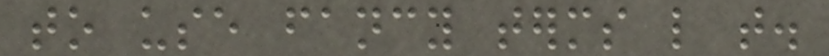to use fancy terms like that.
